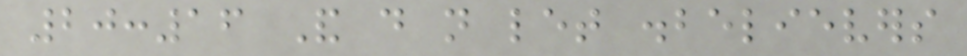20:16 And do not let disbelievers
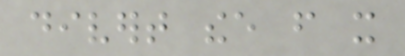divert thee from it
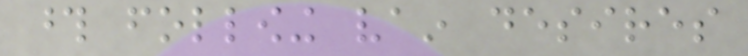those following vain desires
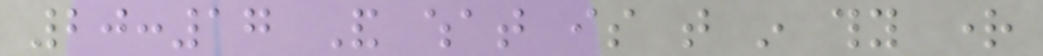20:17 And what is that in thy right
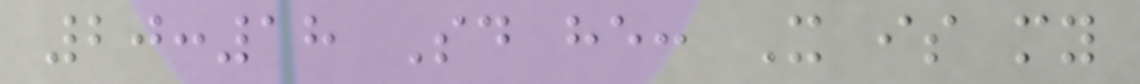20:18 Said he: It is my
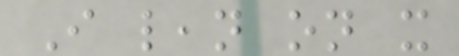I lean on it
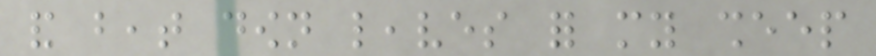and beat down leaves for my sheep
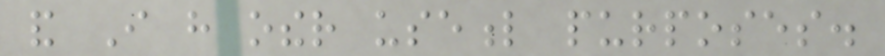and I have other useful purposes.
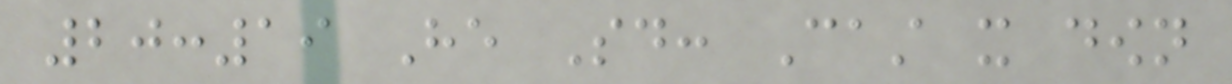20:19 He Said: Cast it down
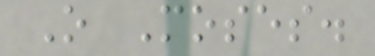O Moses.
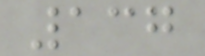137
